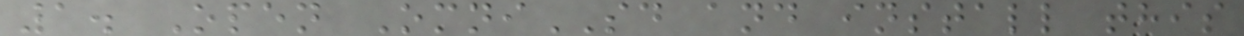1. Open OmniSD and install this
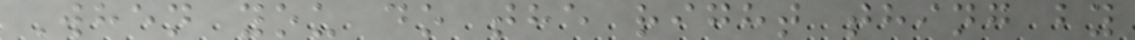When you do the right thing by
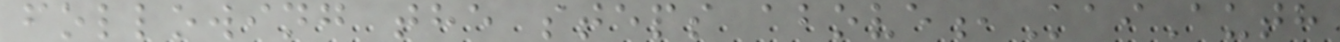following the steps above,KaiAuth
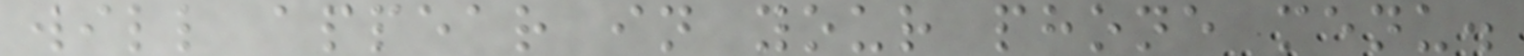will appear in your phone menu.
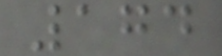174
